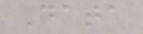Data
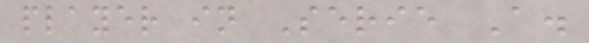player in Serie A.
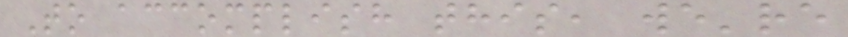To accomplish this, we're
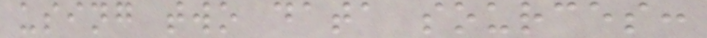using two data sources:
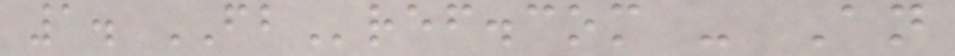1. FBref.com - An
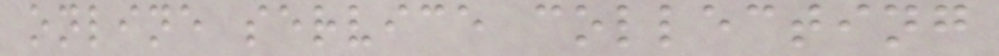online service collecting
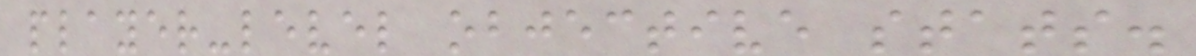player-level objective stats.
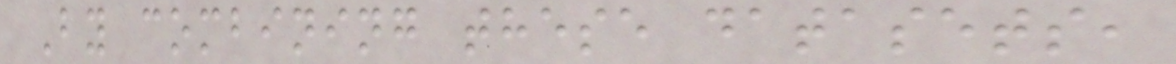By combining these datasets,
